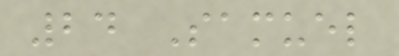24 Samuel
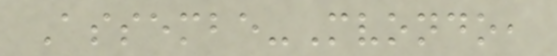Assembe-Mvondo,
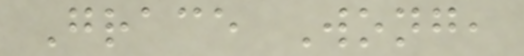Grace Wong,
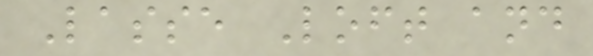Lasse Loft and
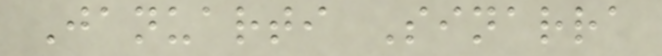Januarti Sinarra
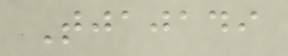Tjajadi
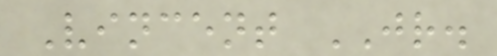Vincent JR.
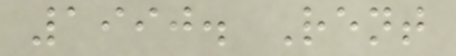1990. Rent
